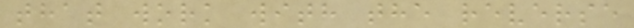that work with the reverse
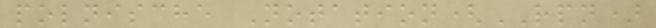polnische Notation(RPN)
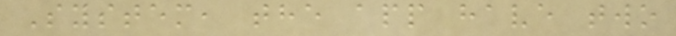System, the app have two
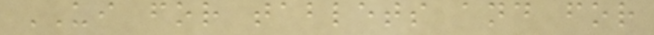UI for tablets and for
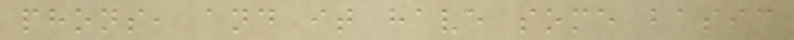phons, and it have some basic
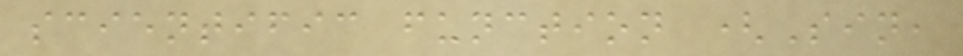scientific function (Sin,
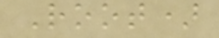Root)
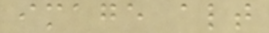image alt
